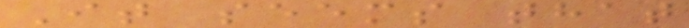It seems that
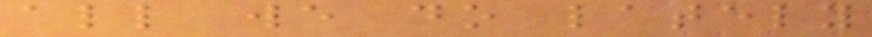all we do lately
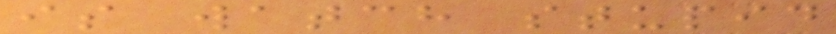is watch stupid
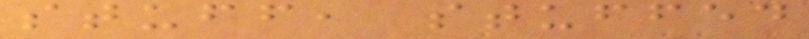stuff, stuffed
